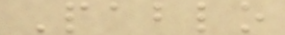Pablo
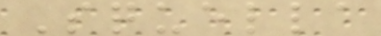Squella
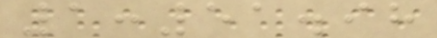1:51.98
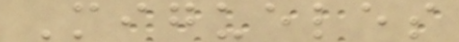Migueles
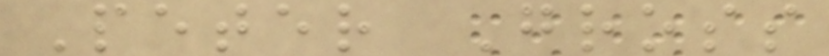Peter Gross
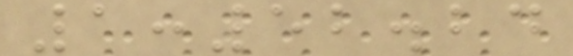1:52.24
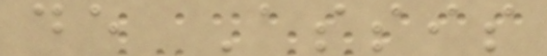de Assis
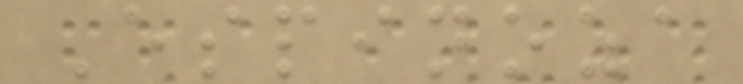Espinoza
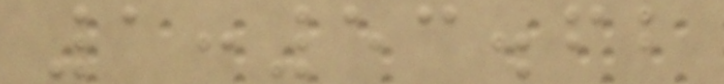1:53.62
